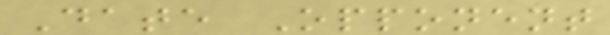Date Opponent
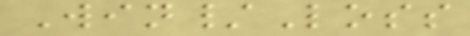Win/Loss
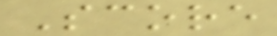Score
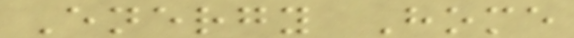Energy Home
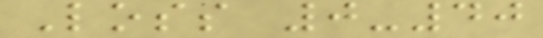Loss 0-40
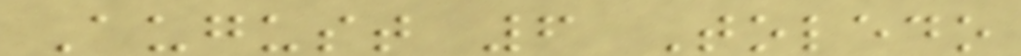August 6 Toledo
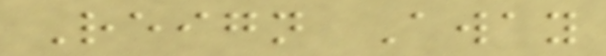Reign Away
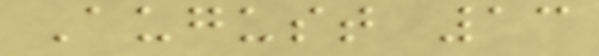August 13
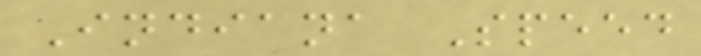Indiana Speed
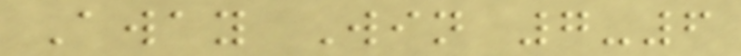Away Win 7-6
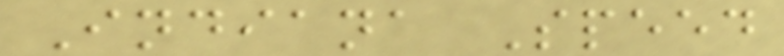Indiana Speed
